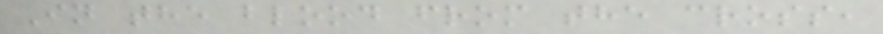In the blood from the cross,
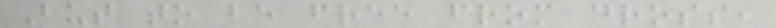But to be free from dross,
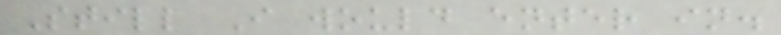Still I would enter in.
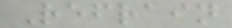Refrain
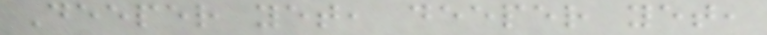Deeper yet, deeper yet,
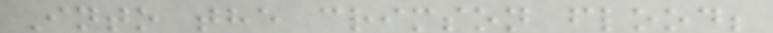Into the crimson flood;
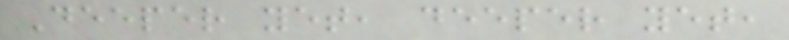Deeper yet, deeper yet,
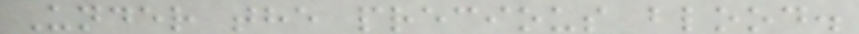Under the precious blood.
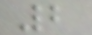2
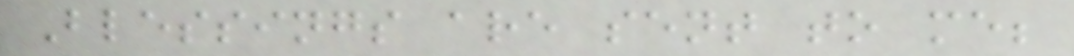Blessings are sent to me;
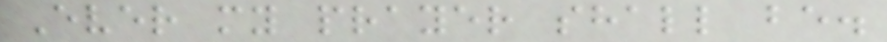Ever my prayer shall be.
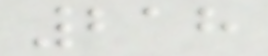218
